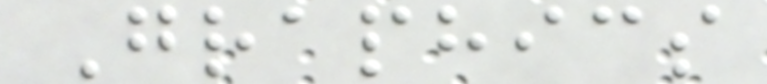Graphics
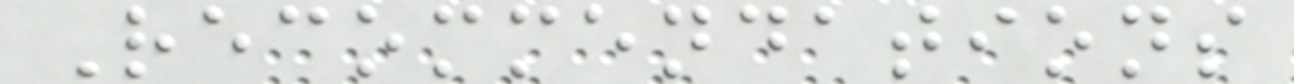Recommendations
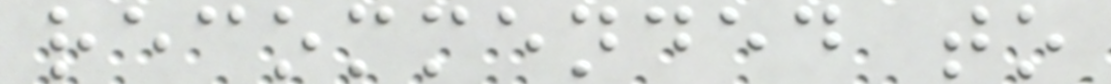recommended to
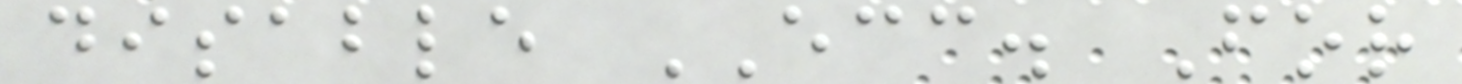disable ECC. For
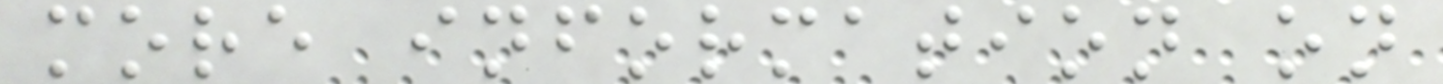more information on
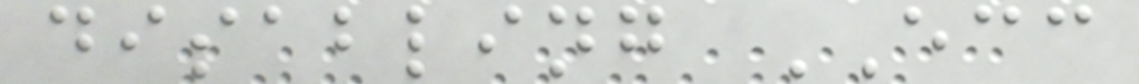disabling ECC
